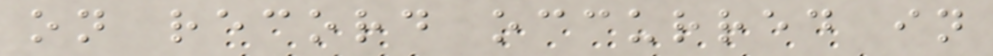on record occurred in
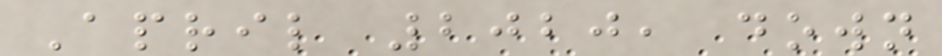April 2020, down
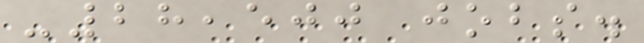-28,500 jobs.
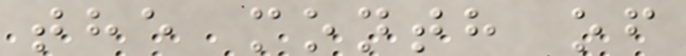the month of
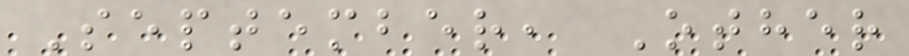September, Other
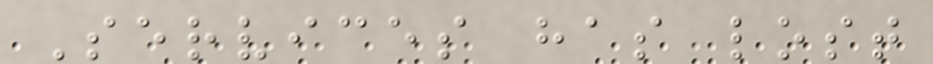Services has lost
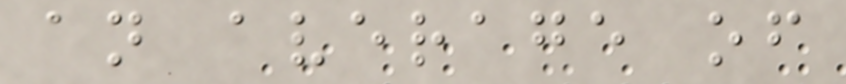an average of
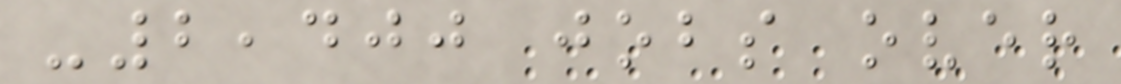-2,400 jobs over
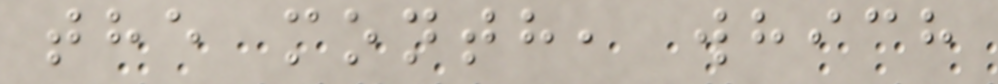the month, which
